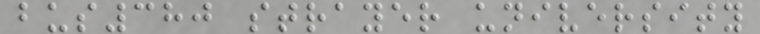bus380 strayer university
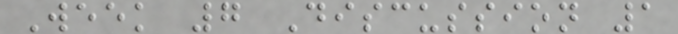Week 7 Discussion 1
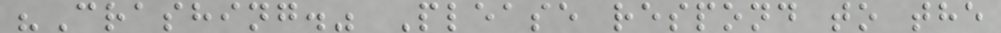"Crashing." Please respond to the
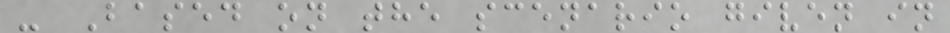- Based on the scenario given in
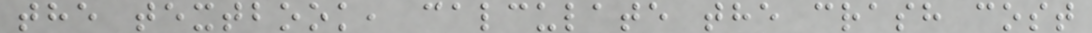the textbook, calculate the crash cost
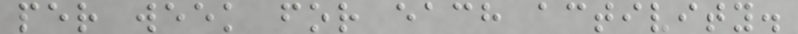per week for each activity.
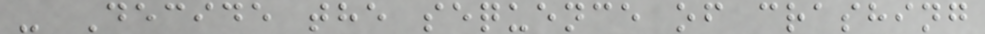- Decide the sequence of crashing
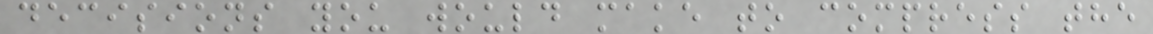decisions you would make to compress the
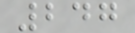247
